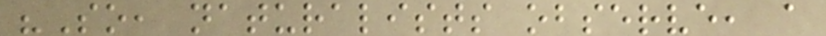"So, naturalists observe, a
